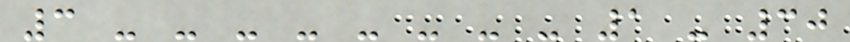3 - - - - - - - - 1 - 30
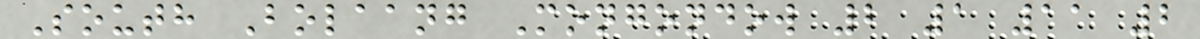South Bolaang Mongondow 2 1 11 2
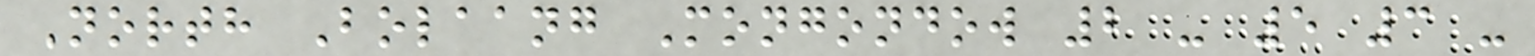North Bolaang Mongondow 2 - 5 3 -
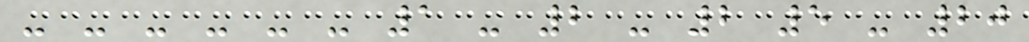- - - - - - 1 - 2 - 2 5 - 20
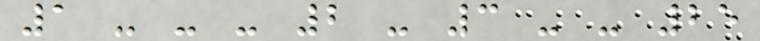1 - - - 2 - 3 - - 25
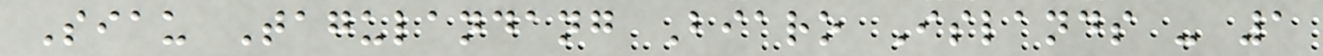Siau Tagulandang Biaro Islands - 1
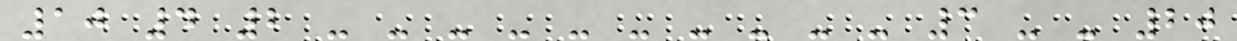10 4 2 - - - - - - - - - - 3 - - 20
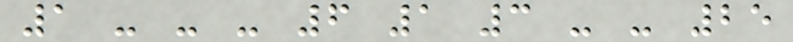1 - - - 6 1 3 - - 25
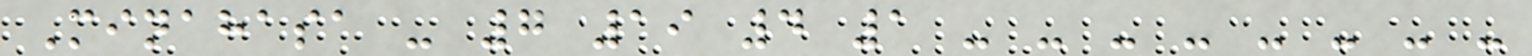Minahasa - 7 19 4 1 - - - - - - - -
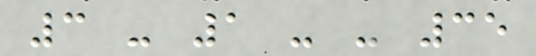3 - 1 - - 35
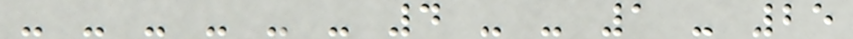- - - - - - 4 - - 1 - 25
